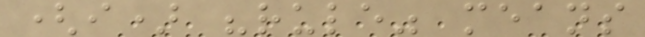(i) "rule" means
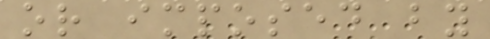or imposed by
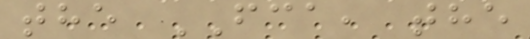the FCA, the
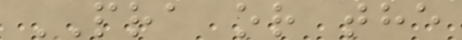PRA or the
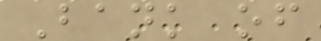Bank of
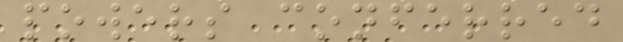powers conferred
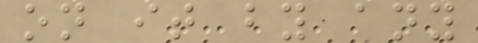on it by any
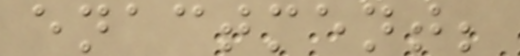enactment;
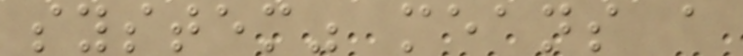system" means a
